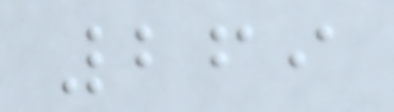269
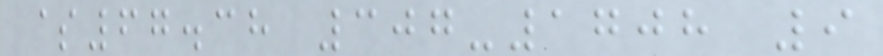$67.38 307-1708 9
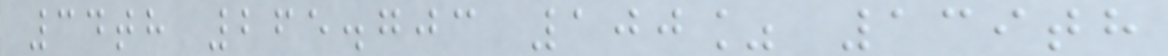34th 265.703 100% 139th
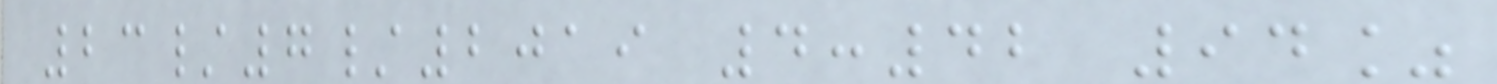23/7/2019 4:42 94%
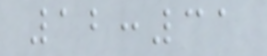12:31
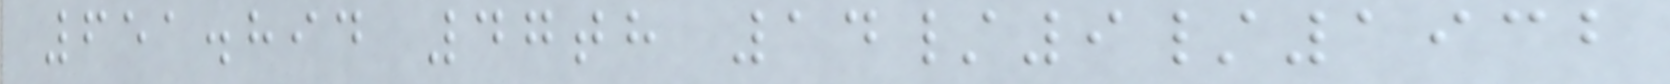651.894 47th 14/9/1932
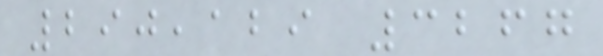290,129 3267
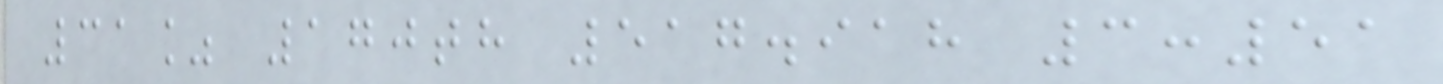31% 170th 517.918 3:51
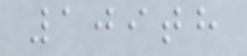109th
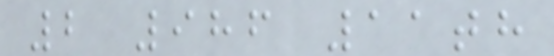2 986 11th
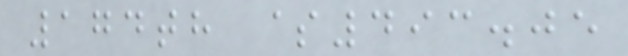174th $493.05
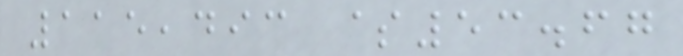115,493 $53.67
